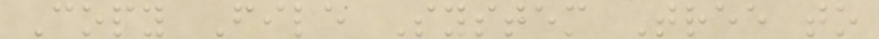Copy File System Tree to
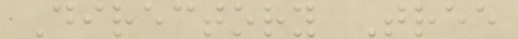Directory Tree
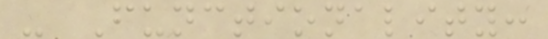- Functionality:
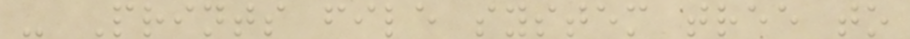- Prints file system tree to
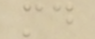md
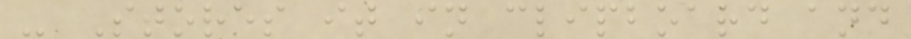- Stores it in clipboard and
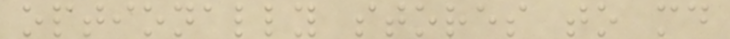optionally stores to md
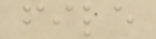file
